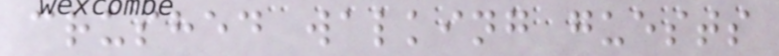crushed walking guests
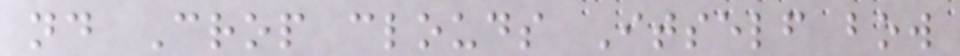nd Crop clouds Itself bow
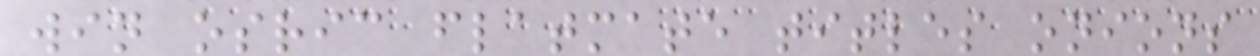win osric flatmate titles onions
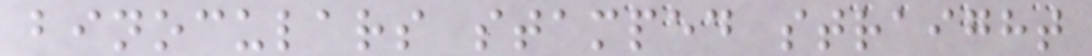binoculars stamped straight
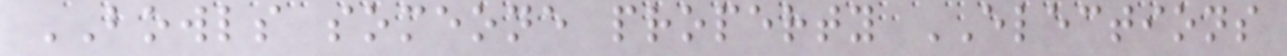BOWLS someone property ELECTIONS
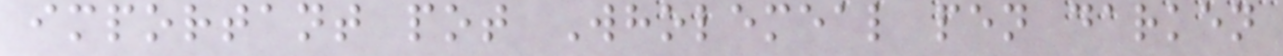important pot Wholemeal pen darken
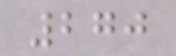270
